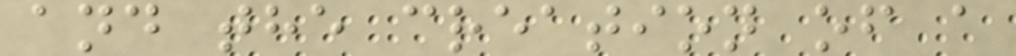and the creation of a
